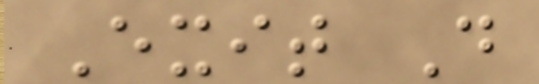Exit D
